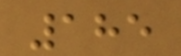185
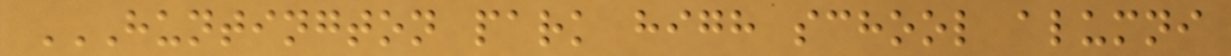HUNTINGTON PARK HIGH SCHOOL ALUMNI
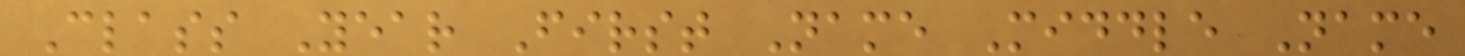Class Year First Name Middle Name
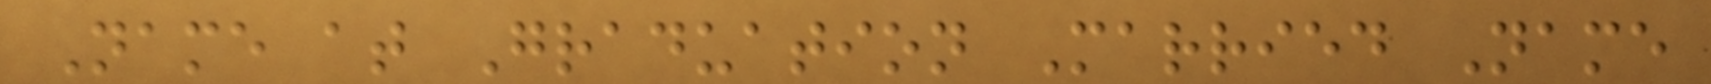Name at Graduation Married Name
